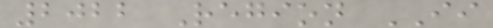2022 Region II
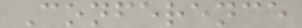Conference
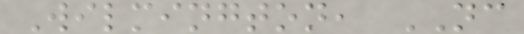Wilmington, NC
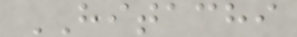HITACHI
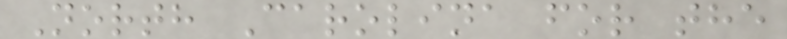North Carolina for the
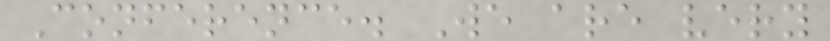Conference. We are very
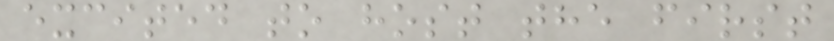excited to host the first
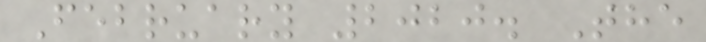February 2020. The
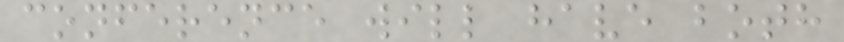conference will have both
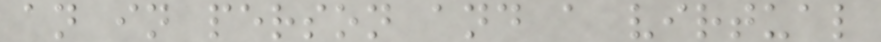an in person and a virtual
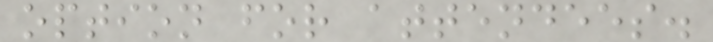option for attendees.
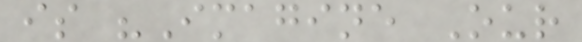is "Imagine Our
